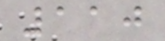110
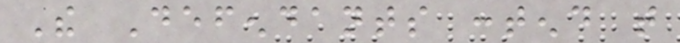The Defendants contend that
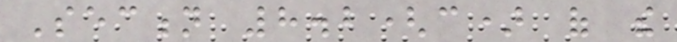Section 8.2(c) of the
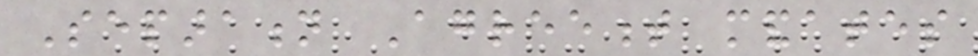Separation Agreement mandates
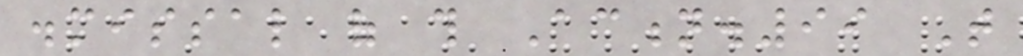dismissal of this Action.99 That
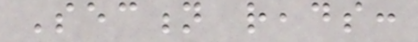Section reads:
